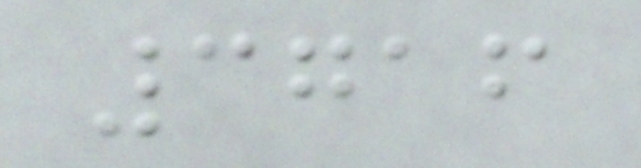3716
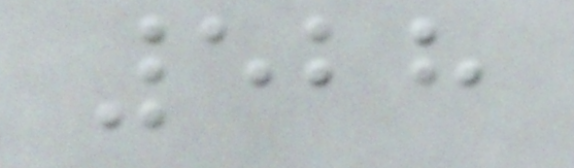528
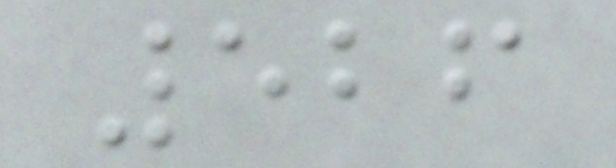526
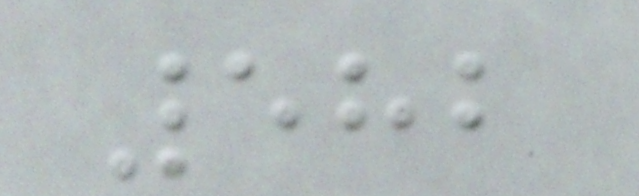582
